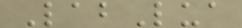LabLua
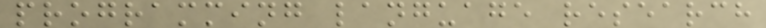programming language research
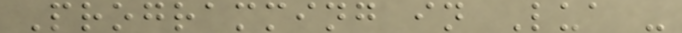Programming in Lua -
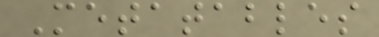Metatables
